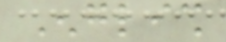English
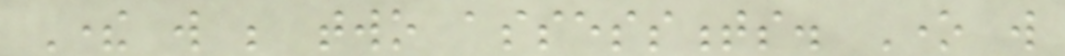There will be two assessments. One will
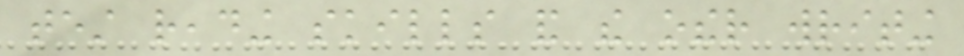test reading skills and the other writing
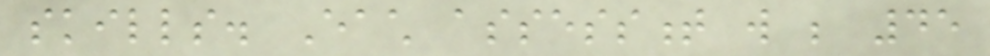skills. Each assessment will be 45
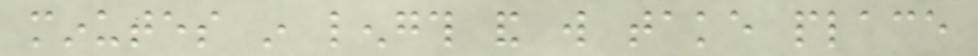minutes in length and will take place
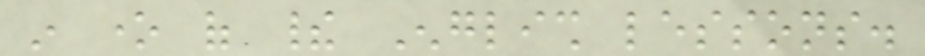in one of their English lessons.
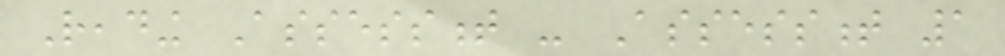Reading Assessment - Assessment 1
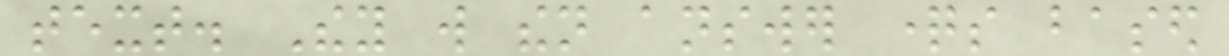text. They will then answer questions based
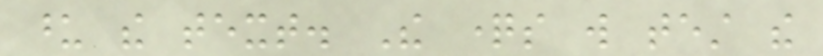upon the text. The questions will test the
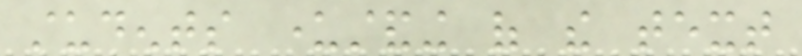students understanding of the text
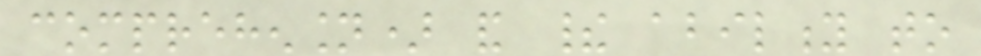comprehension) and their ability to
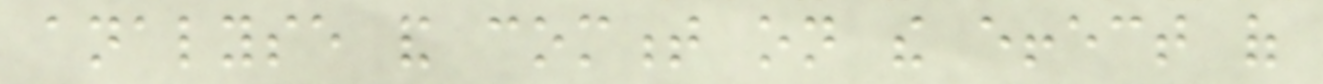analyse and comment on the effect of
